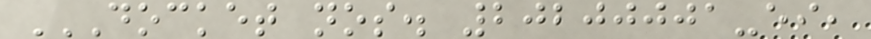DOCKET NOS. 20200001-EI,
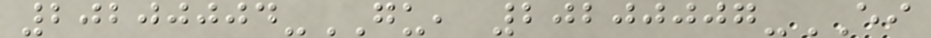20200004-GU, 20200007-EI
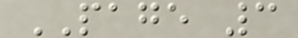PAGE 3
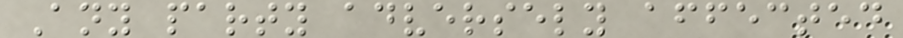Any party adversely affected
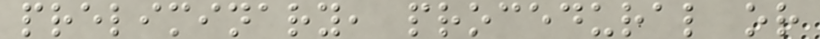preliminary, procedural or
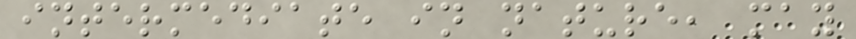intermediate in nature, may
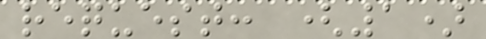request: (1)
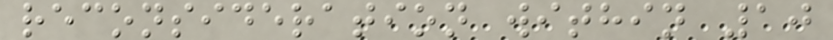reconsideration within 10
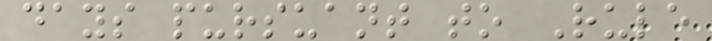days pursuant to Rule
